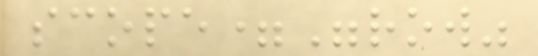scope="row"
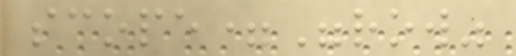scope="row"
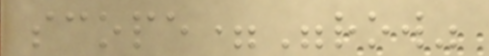scope="row"
